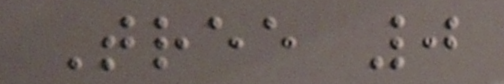Tree 0
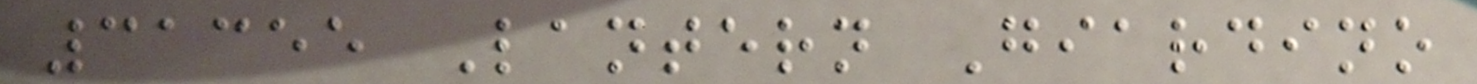31355 Lantern Giardino
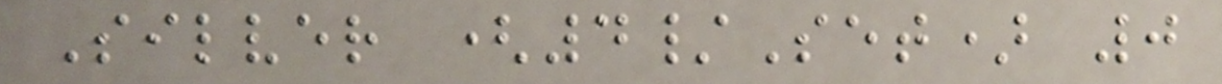Silver (4/Set) 0
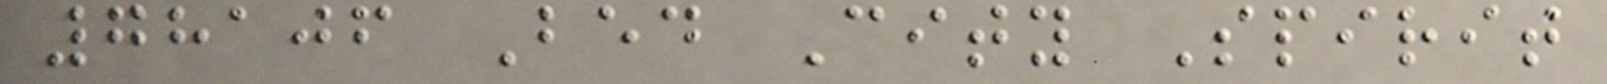78106 Bed City Spirit
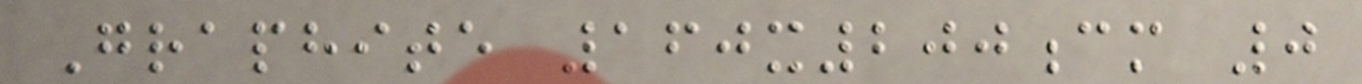Graphite 160x200cm 0
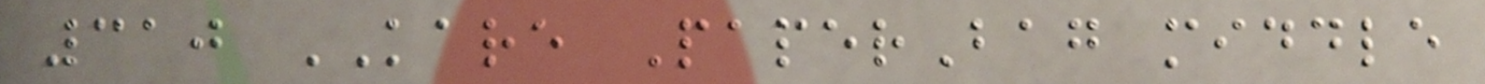310 KARE PaperBag middle
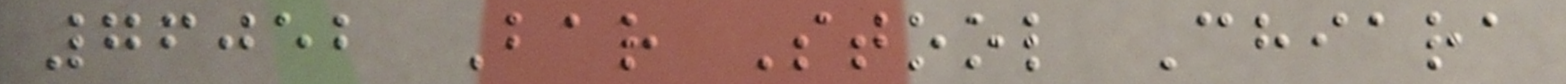76052 Bar Stool Chiara
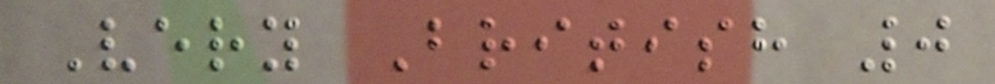Very British 0
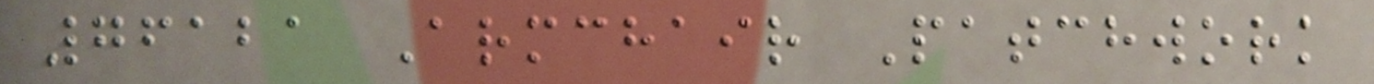76121 Armchair Patchwork
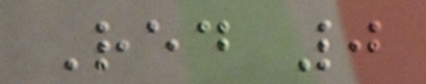Red 0
